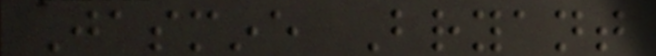Jasmine Bryant
